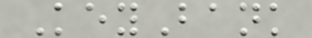KeyBank
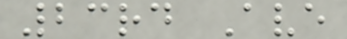23rd Ave
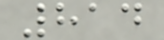814
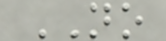NO
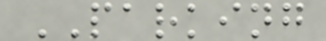PARKING
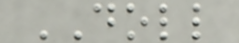DOLL
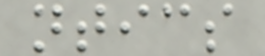ntics
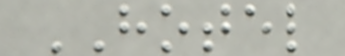HOTEL
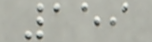159
